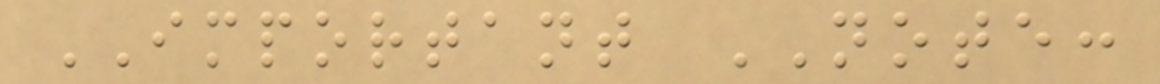IMPORTANT NOTE:
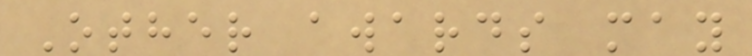Other awards may
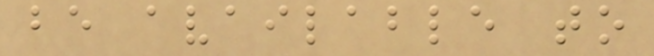be available to
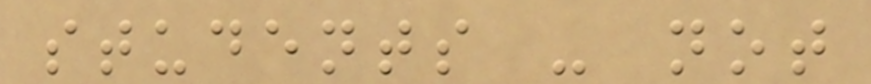students - not
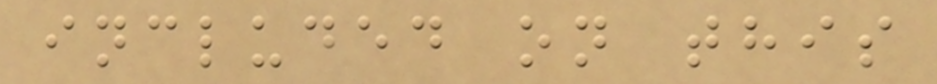included on this
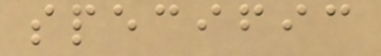specific
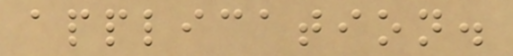application.
